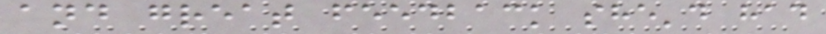and great feedback she'd had
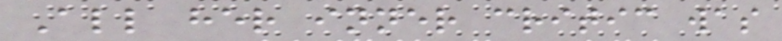All her inner critic was
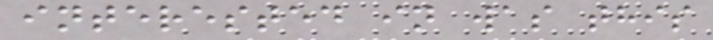interested in was this
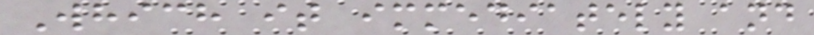Which it immediately and
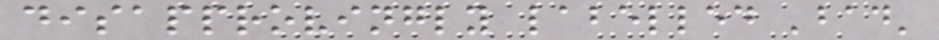disapprovingly labelled 'bad'
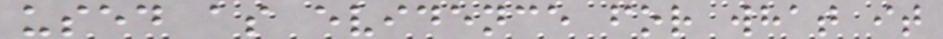used as evidence for what it
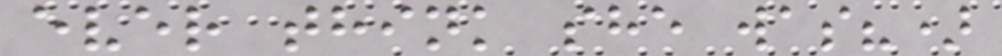ever think she was?)
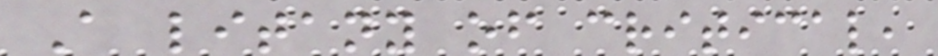A litany of critical,
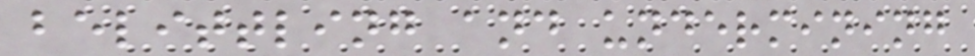belittling and undermining
